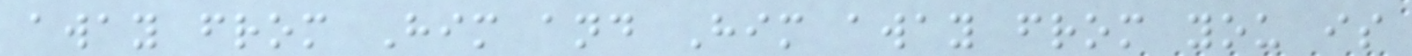away from Him and Him away from you is
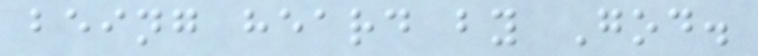being heard by God.
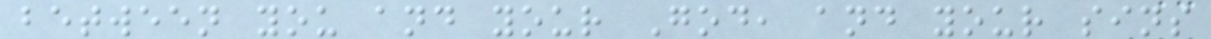between you and your God, and your sins
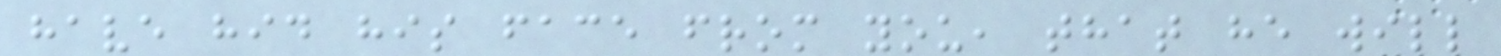have hid his face from you, that he will
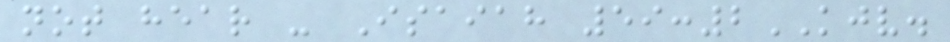not hear - Isaiah 59:2KJV.
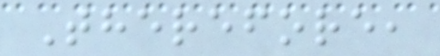Therefore,
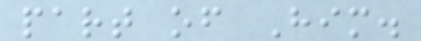part of Him.
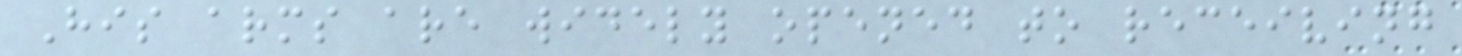His arms are widely opened to receiving
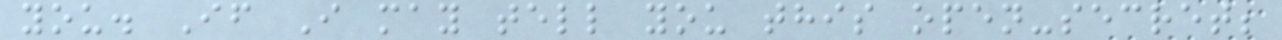you. If I may tell you this open-secret;
